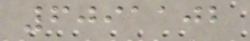6091102
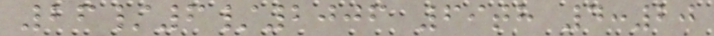26/6/2006 69th 4:20
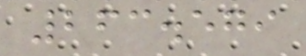263.579
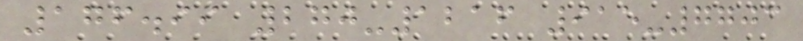176.99 270-1216 915-7703
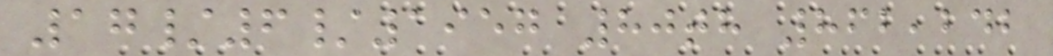17/6/1957 80th 862,242
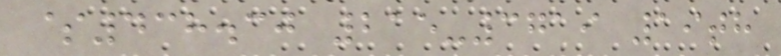$438.30 215-3719 19th
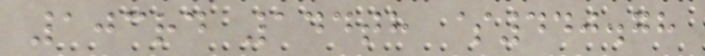103rd 144th $440.78
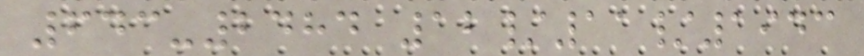643-2484 12/11/1943
